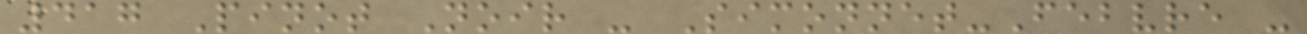417 Pinot Noir - Simonnet-Febvre -
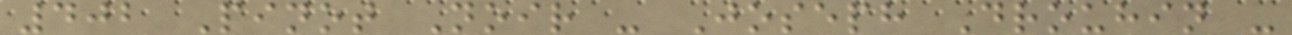402 Pinot Noir - Joseph Drouhin -
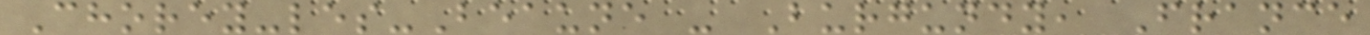Chorey-les-Beaune - Burgundy, France
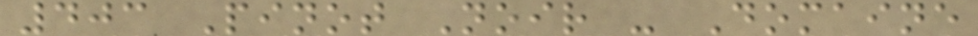403 Pinot Noir - Domaine
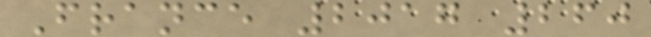France 2017 260
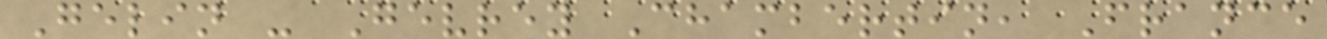Gelin - Gevrey Chambertin, France
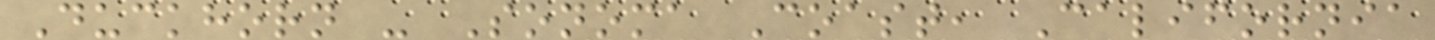Duckhorn - Sonoma Coast, California
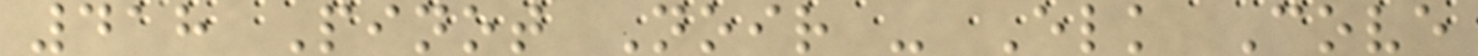418 Pinot Noir - Elk Cove
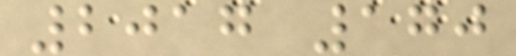2017 170
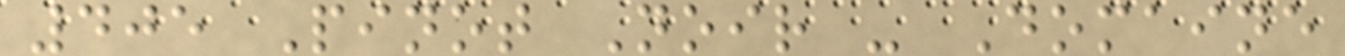405 Pinot Noir - Domaine
